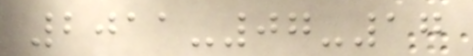2011-07-17
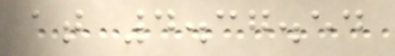at 4.37.54
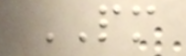PM
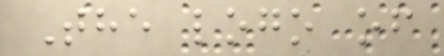The logo of
